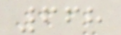668
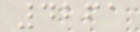4261
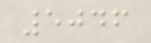5046
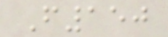F150
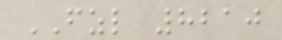FZL 8210
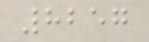8257
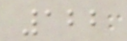122
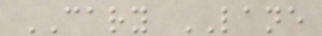CARY LANE
